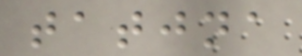tatjna
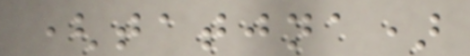(tatjna)
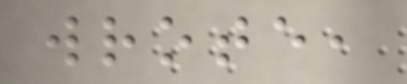wrote,
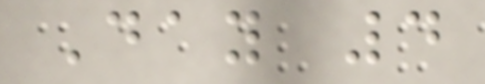Day 4
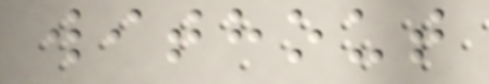without
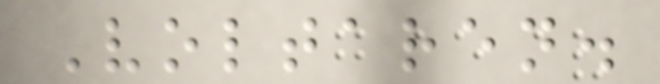Voltaren.
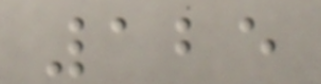125
